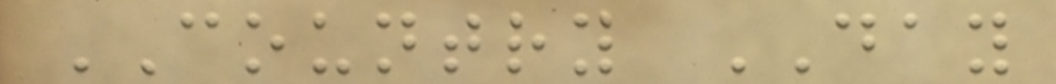COUNTRY DAY
